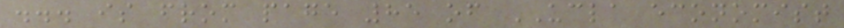... is from page 85 of UCLA economist
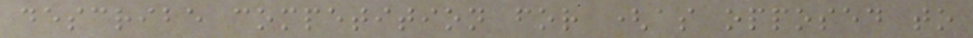describe competition for (as opposed to
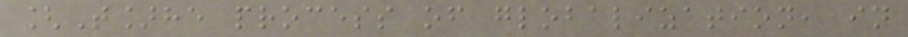[T]he process of globalization, in
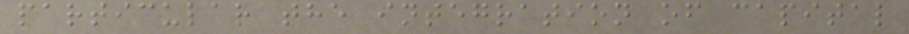particular the integration of capital
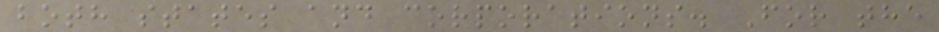both states and corporations. For the
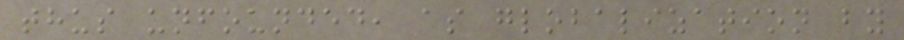thus unfounded, as globalization by
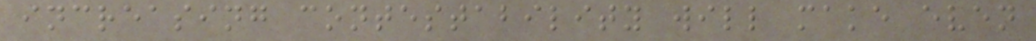increasing contestability will make even
